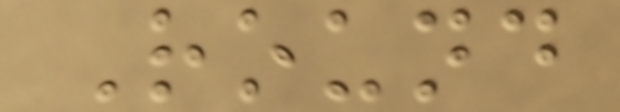Round
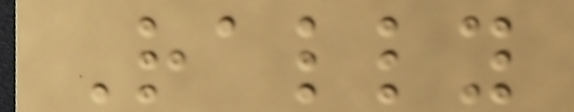Rally
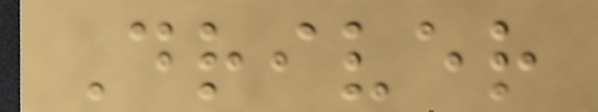Driver
